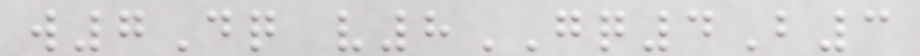w7Dq v8GQ4B3
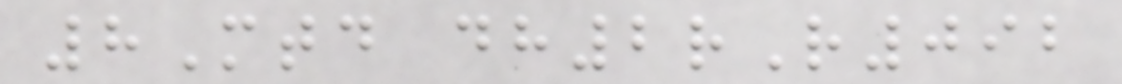8Mtd dh2rR092
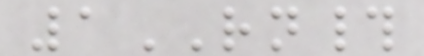1RN#
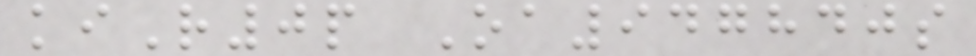kiR0p Oa947840s
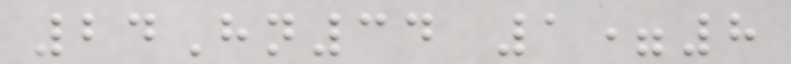24Hn34 1=8
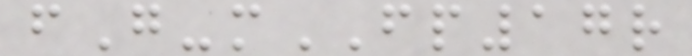fG-mFP17r
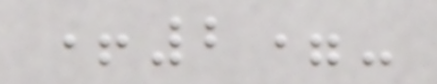+2=-
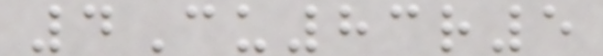4Cu83r5
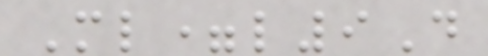Ml=l9D
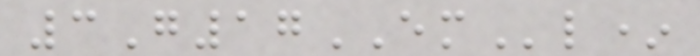3G17EMl*
